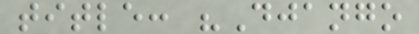title: "Django
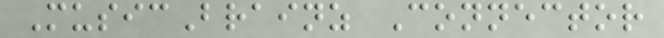MusicBrainz Connector
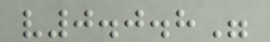v0.0.8"
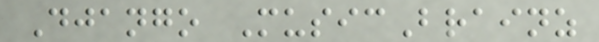Django MusicBrainz
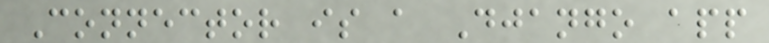Connector is a Django app
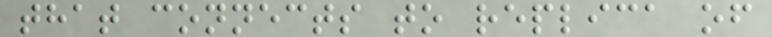that connects to replica of
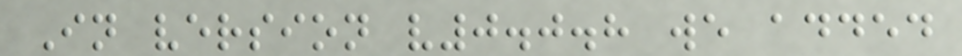In version v0.0.8 we added
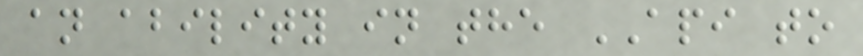an ability in the API to
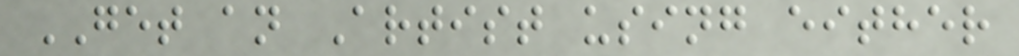GET an Artist using either
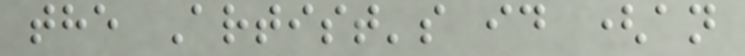the Artist's id (an
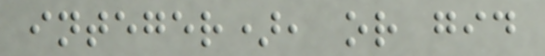integer), or gid
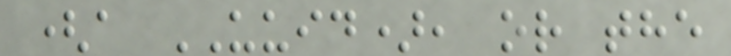(a UUID), or the
